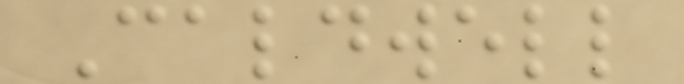Caldwell
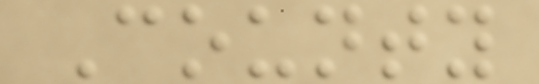County
